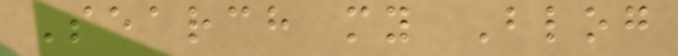Search my Blog
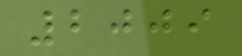2009
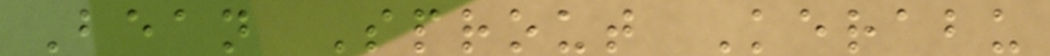Bean Sprout Kerabu
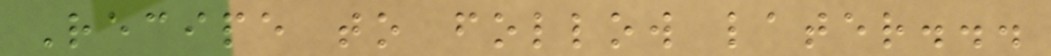Recipe to follow later...
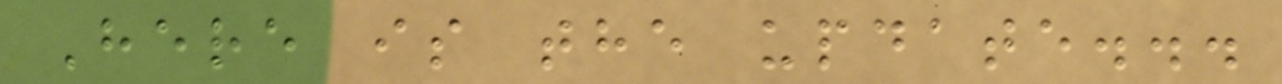Here is the update...
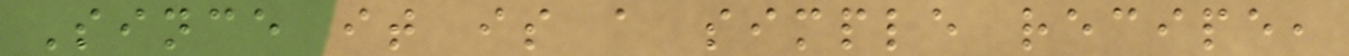Since it is a simple recipe,
